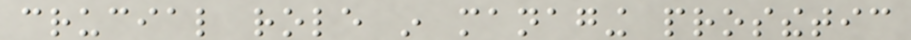crucial role in managing prosthetic
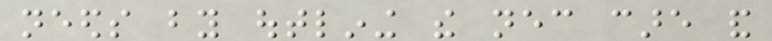needs by outlining the necessary care and
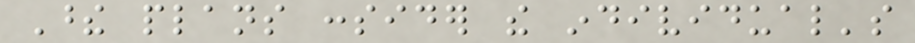These plans consider the individual's
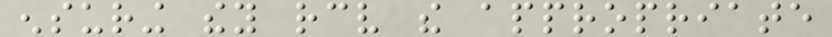ensuring they receive the appropriate
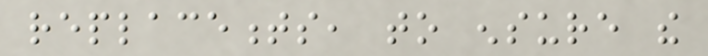replacements, to ensure the
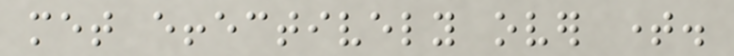met effectively over time.
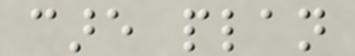care plan
